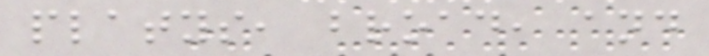platys, broad, and
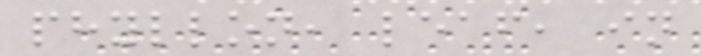phyllon, leaf, in
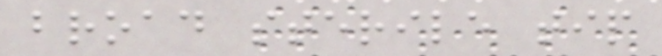broad sterile tip
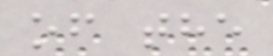of the
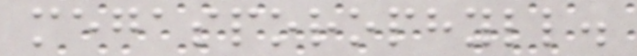megasporophyll.
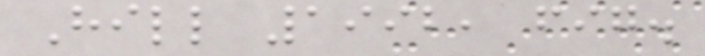Hill 1992, fig.
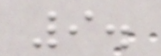9.
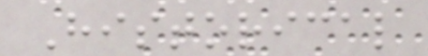Historical
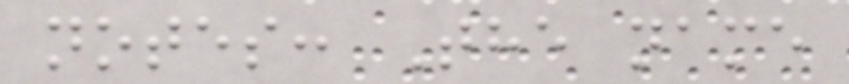notes: The name
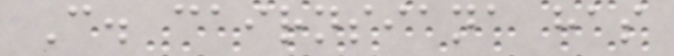C. cairnsiana has
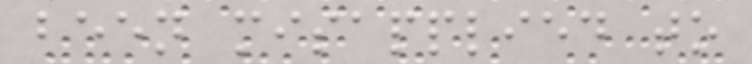been misapplied to
